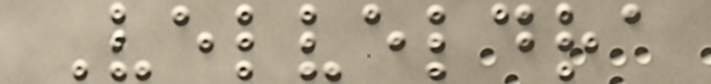Velveldra
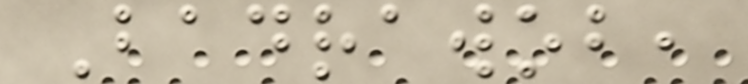Badrawob,
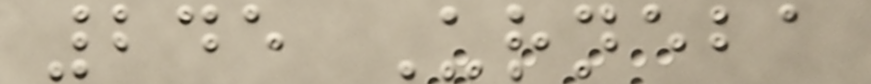245 Urneba
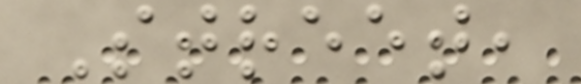Street,
